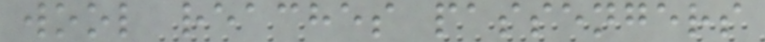wool reaches passengers
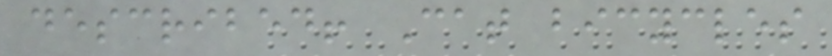described! Cat bicycles
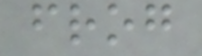frog
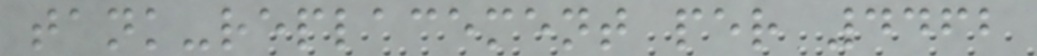tank-replacement per 4462
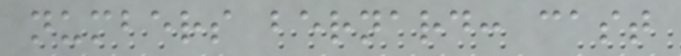numbers bernard: cast
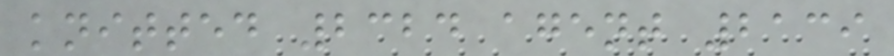knitted 2324 agent 2139
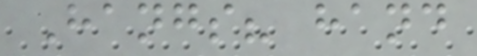Hangs? hand
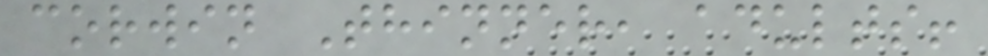corwin Thinner, adults!
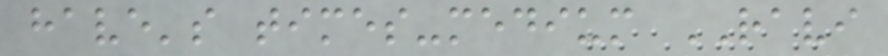have's times-medium RAVI
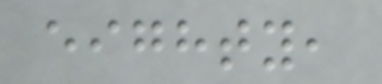eighty,
